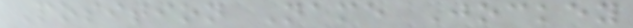Position Name Jockey
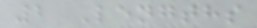2 Lengths
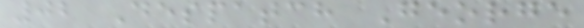02 Despatch George
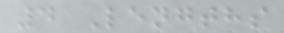4 Lengths
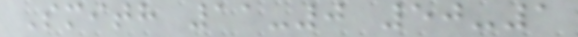Smith 11-0 50-1
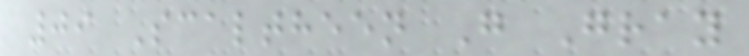09 Scaltheen G Gray
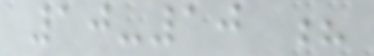10-10 ?
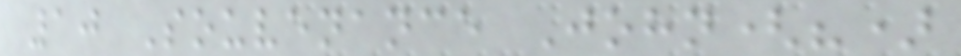10 Souvenance John(?)
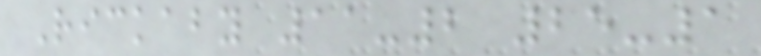Rickaby 11-2 25-1
